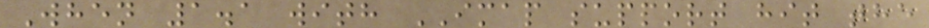When 1.1 with IMAP support hit the
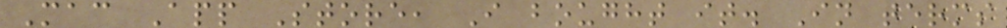Mac App Store, I bought it. In terms
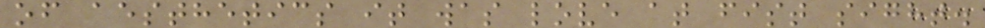of aesthetics it was love at fist sight.
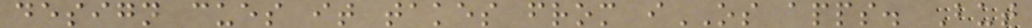design cues it takes from iOS apps. But
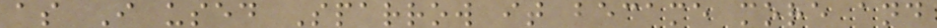as I used Sparrow it became more and
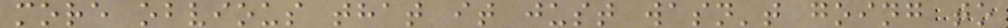more obvious that it just wasn't going to
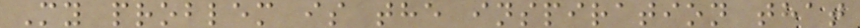My problem is the inspiration that
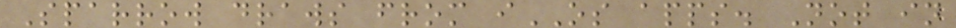Sparrow draws from iOS apps. Not in
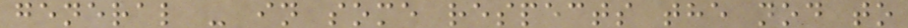general - in some respects the nod to
